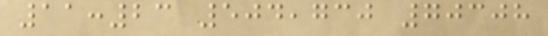11:23 504,730 70308
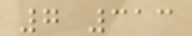7 313
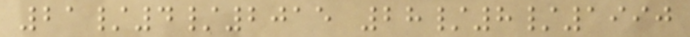21/4/2015 28/8/1990
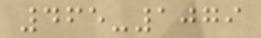465-1079
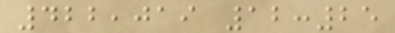422,019 12:25
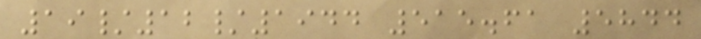19/12/1944 515.61 5844
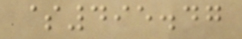$495.47
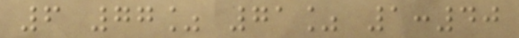6 77% 71% 1:40
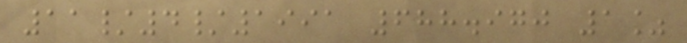11/4/1991 688.970 1%
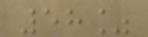58%
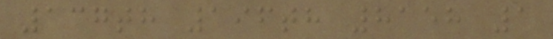137th 196th 8158 1
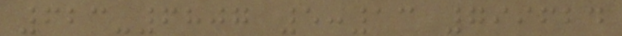623-6807 5:13 799624
